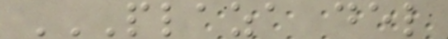PLAZA DEL
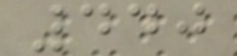440
